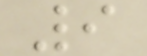9
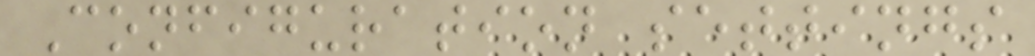Configuration settings
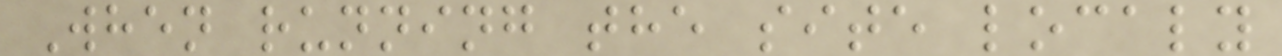When running the site localy
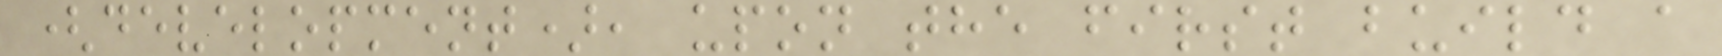(development), upon the first build a
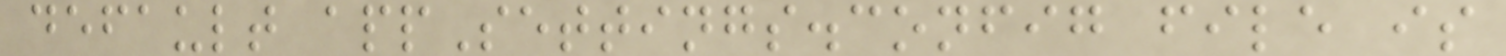default appSettings.config file is
